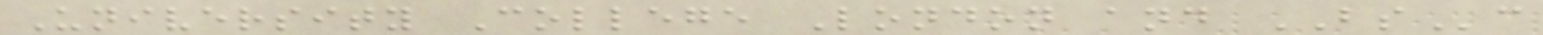University College London and BSc
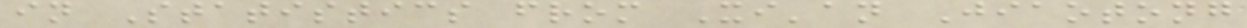in Statistics from Xi'an Jiaotong
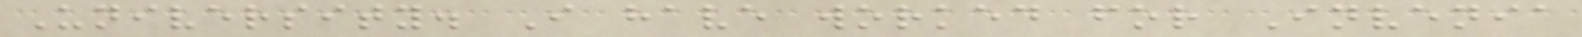University. I have worked for Invenia
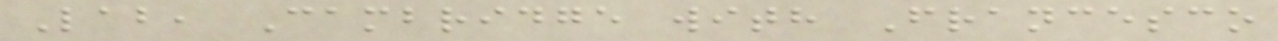Lab, Cambridge with Francesco
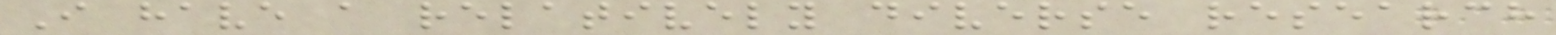I have a relatively diverse research
